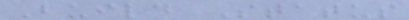Build Status
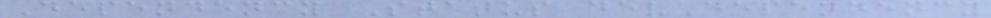Dependency Status devDependency
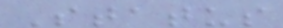Status
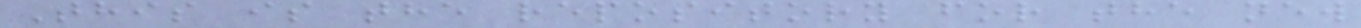This is the repository for the new
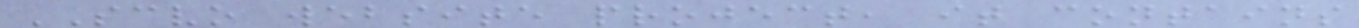SCVO website project, it contains
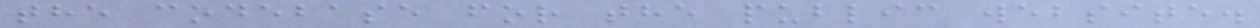the codebase for the public website.
